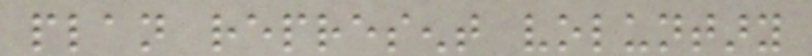plan represent voluntary
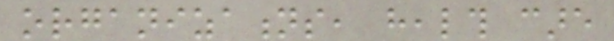organizations, health care
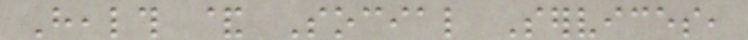Health & Social Services,
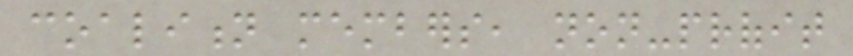coalition members, non-profit
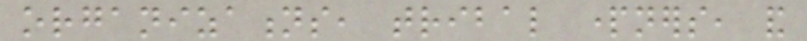organizations, tribal partners, and
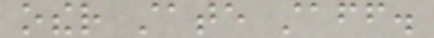other state staff.
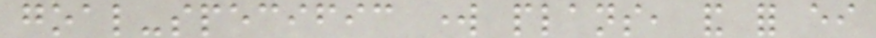goal-specific work plans, and for either
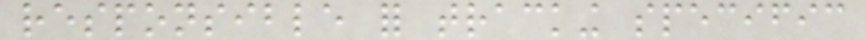responsible for tracking specific
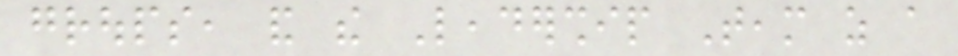groups, and the Leadership Team as a
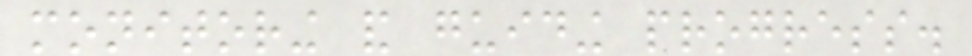monitoring and guiding progress.
